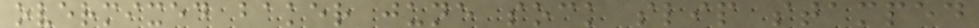overmixed baker june sock slip stamped
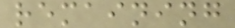remaining
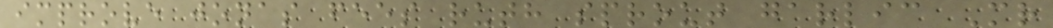improve jonas fees ruth sprout garlic Mr
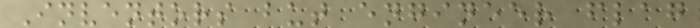Inventors but engineer flag
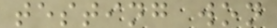testing won
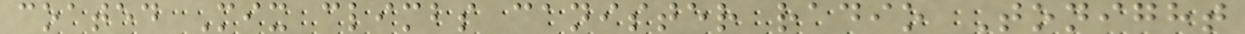coated Mix climbs canister radio Tonight
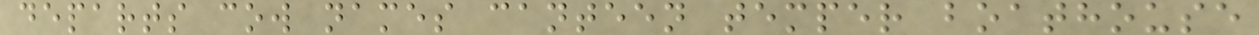departs cow names canteen temper boathouse
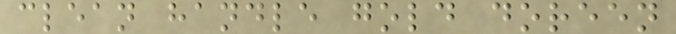clean handle gold doreen
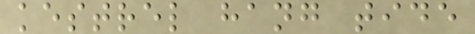kestrel hang tide
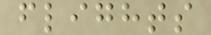flights
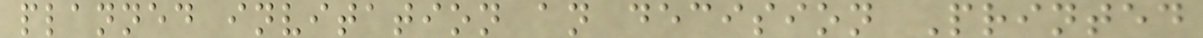planned invitation an decision Printed
